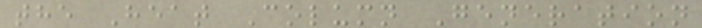the Heat Column Generation
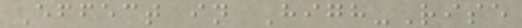Effect in High-Rise
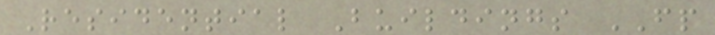Residential Buildings FP
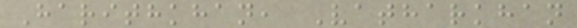Harithkhan, Vatharkhan
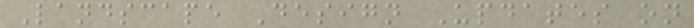Landscape Design Updates on
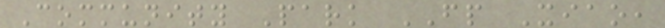Community Park FP Xiao,
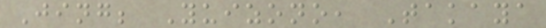Jing; Yuizono, Takaya
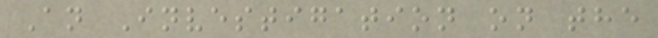An Investigation on the
